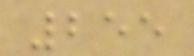255
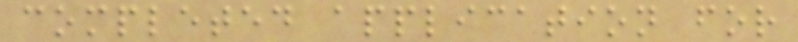completed application for
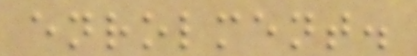enrolment.
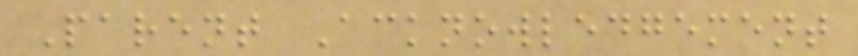Parent Acknowledgement
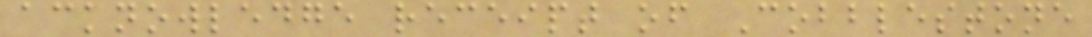acknowledge receipt of Cobblestone
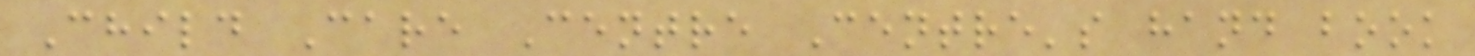Child Care Centre Centre's hand book
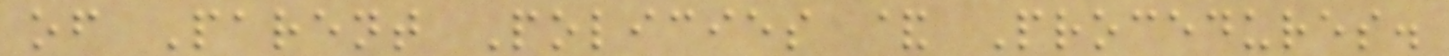of Parent Policies & Procedures.
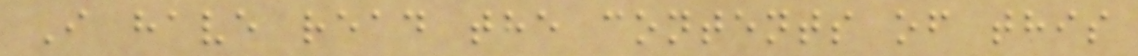I have read the contents of this
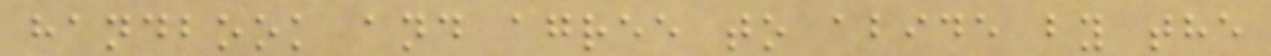handbook and agree to abide by the
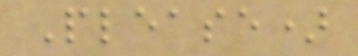Please)
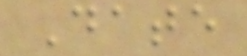Date
